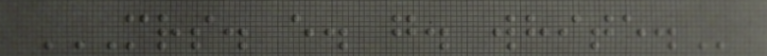MRS. E. G. WHITE.
